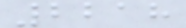2218
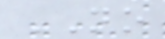NO
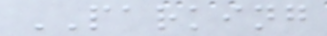PARKING
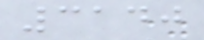3140
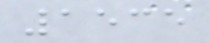1535
